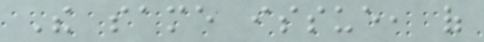The same issue, of
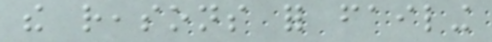the reasons for failing
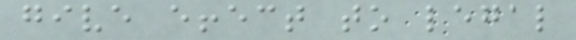give effect to legal
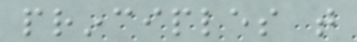principles that
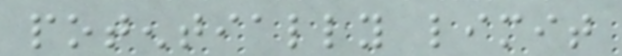potentially limit
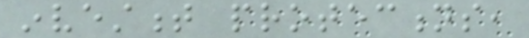investment protections,
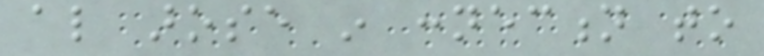also arose in connection to
